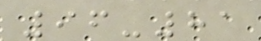96-81
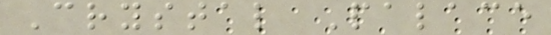Crystal Palace
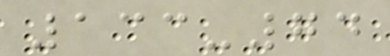133-74
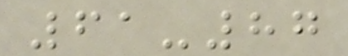61-87
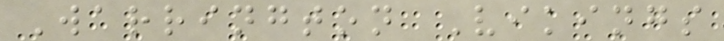Warrington Vikings
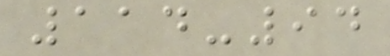114-94
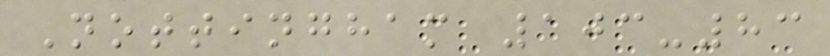Nottingham 103-83
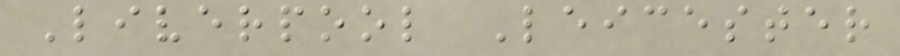Liverpool Leicester
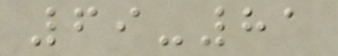69-81
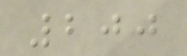200
